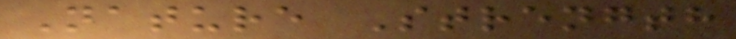Nature Strength
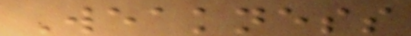Weakness
